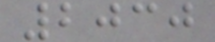2030
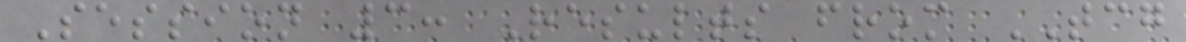Session 3: Results from TCG
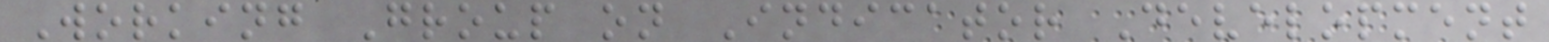Working Group on Indicator Development
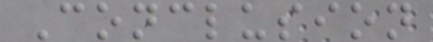Conclusion
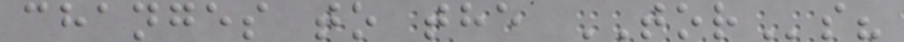changes to the TORs?
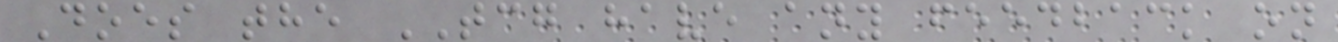Does the TCG have any feedback on
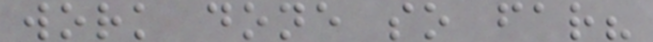work done so far?
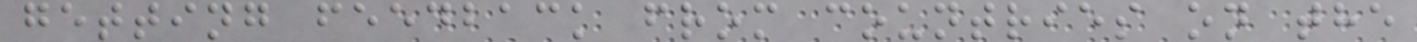getting feedback from countries on the
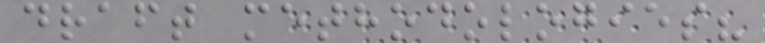draft methodologies?
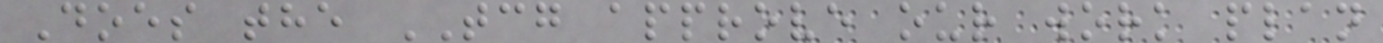Does the TCG approve our work plan
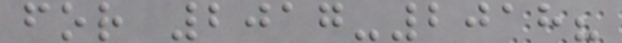for 2017-2018?
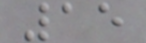15
